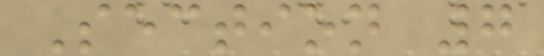Section 7
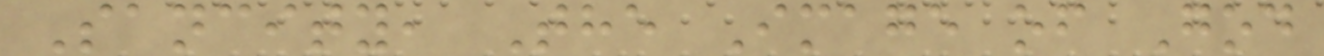Sancity, The Image of God
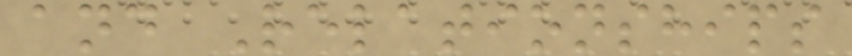and Relationships
